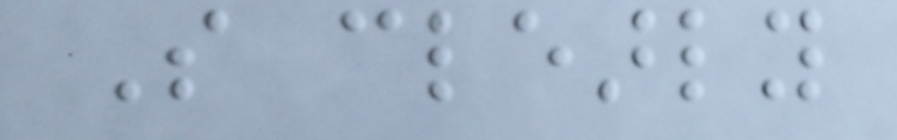So clearly
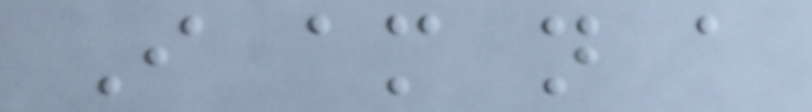I am not a
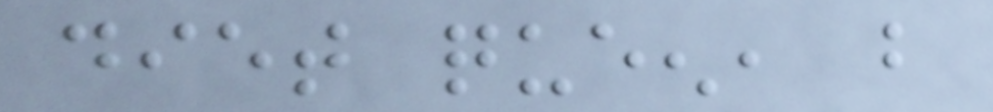diet queen, but
